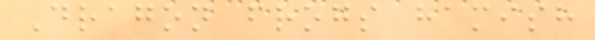Dragon frogs hamish
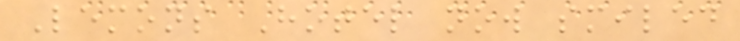Lemons Hotel now smiled
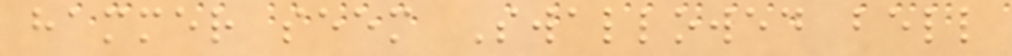hammer seem Swallowed bell
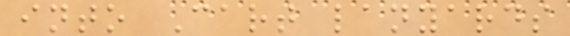into Cart lanyards
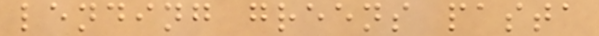lending greens pasta
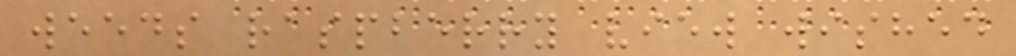weeds raspberry view wished
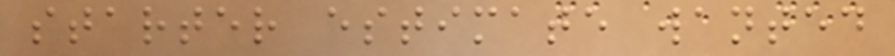starter estimate wanted
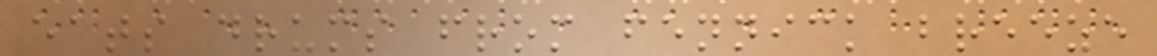eats drums from fennick breeze
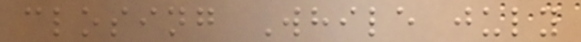closing While july
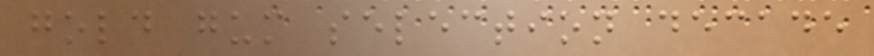gold gum selection decade
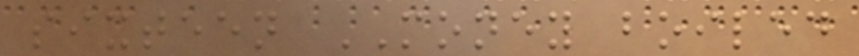sixteen MONEY boiled
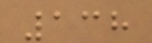138
